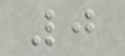0
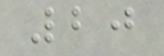20
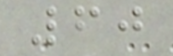60
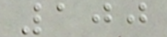100
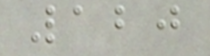120
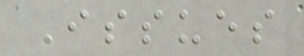Issues
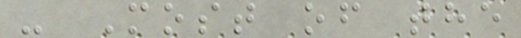- Most of the
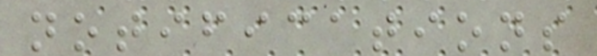notifications
